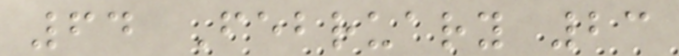64 February 23
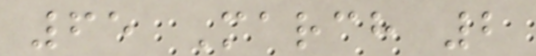65 March 2
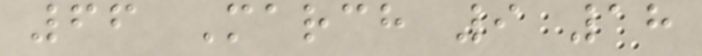66 March 9 18
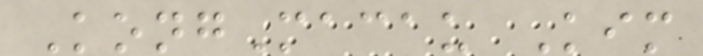KongMacau Kim
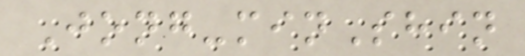Jong-minShin
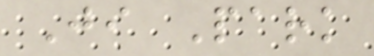Ji Park
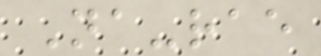Na-rae
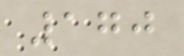170
